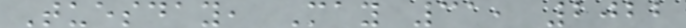Tuesday, May 31, 2022
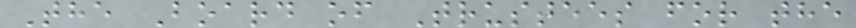The Board of Trustees for the
